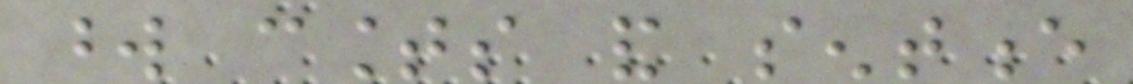word counts and sentence
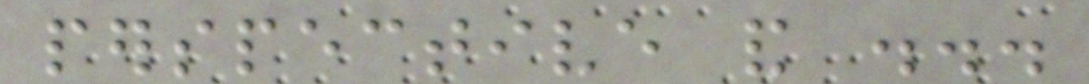perspective and ...
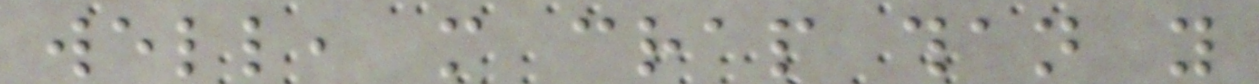well, more crap than you
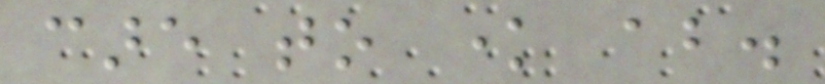care to know about.
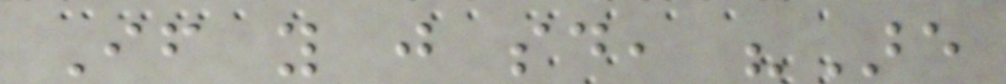If you just said, "Are
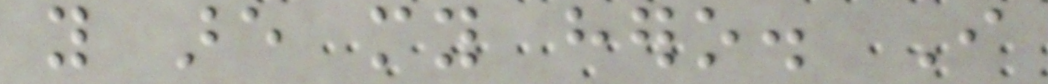you are my hero. I
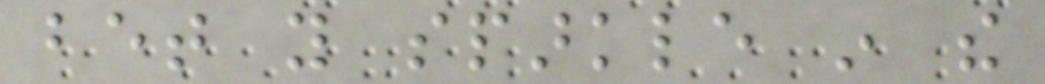bet you sparkle in the
